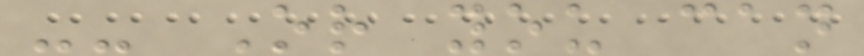-- Or you can
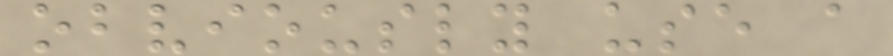obviously use a
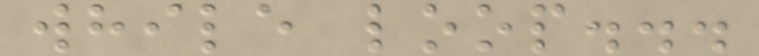while loop...
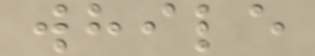while
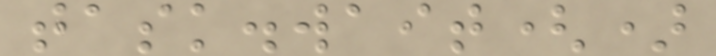task.wait()
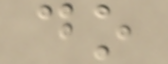do
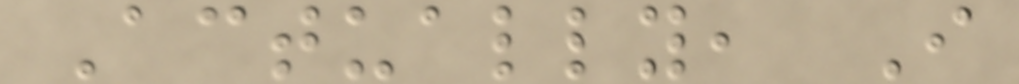Actually, I
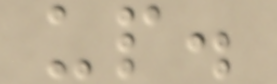up.
